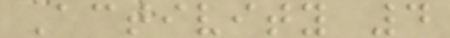Activity 4
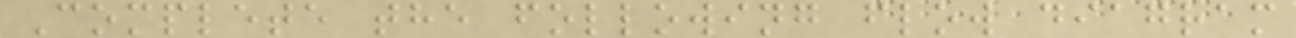Complete the following flow diagram
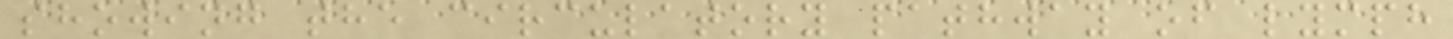showing the circulatory pathway of lymph
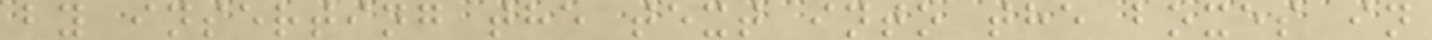by inserting the text into the boxes in
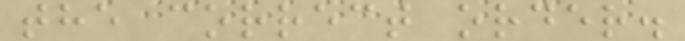the correct order.
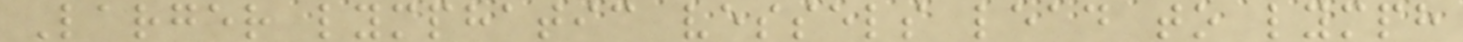Larger lymphatic vessels lead to lymph
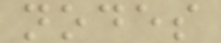nodes
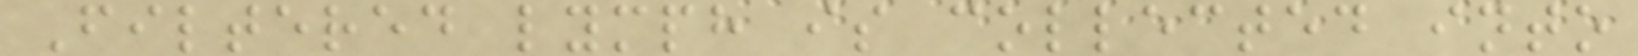Filtered lymph is collected into
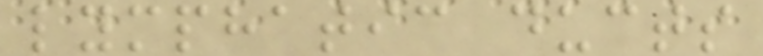lymphatic ducts
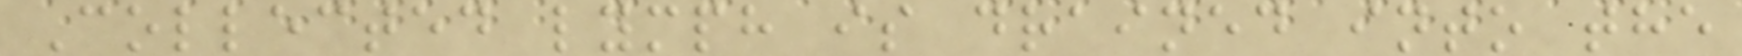Collected lymph is drained into the
